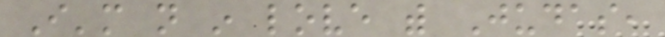I'm not in love with Judas,
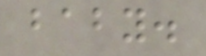baby.
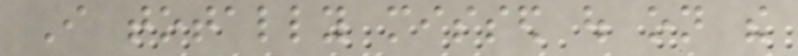I totally missed out on the
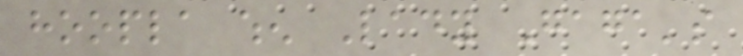hoopla when Lady Gaga's
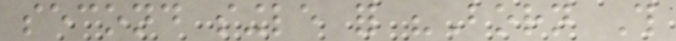second single for "Born This
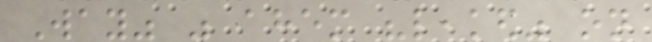Way" was ahem "leaked" on
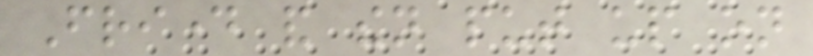Friday and then put up on
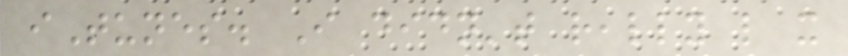iTunes. I didn't really like it
